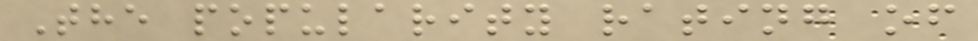The popularity rating of
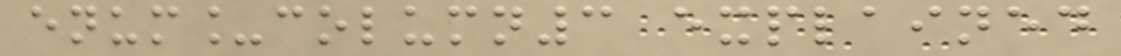enum_column3 explained
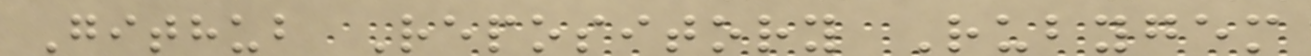Github Repository Rubygem
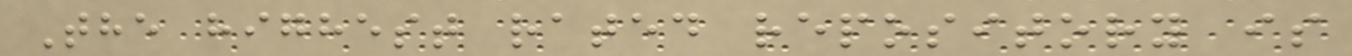The highest rated repository is
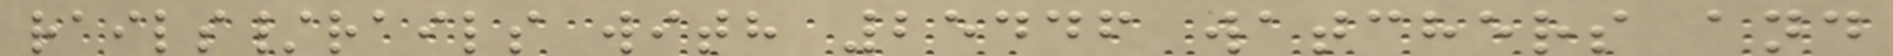rails/rails with 25446 watchers and
